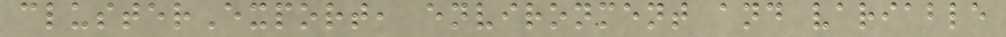clusterExport, environment and variable
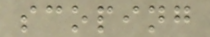scoping
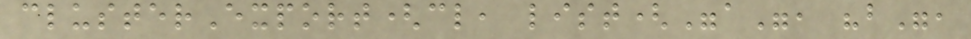clusterExport(cl, list("a", "b",
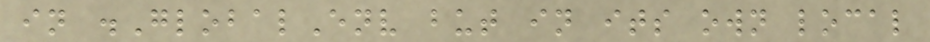in .GlobalEnv but in its own local
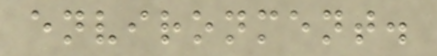environment.
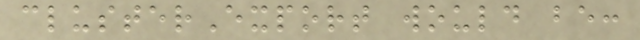clusterExport would be:
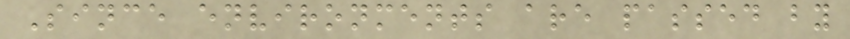Since environments are passed by
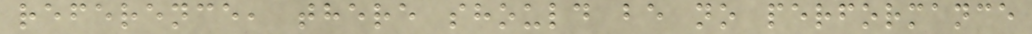reference, there should be no performance
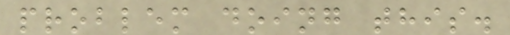problem doing this.
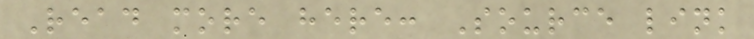Read more here: Source link
